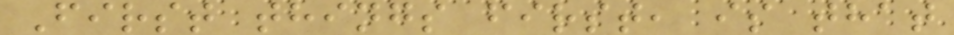First things first, is that
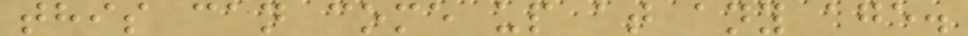this can come up at any age.
